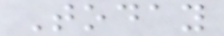Today
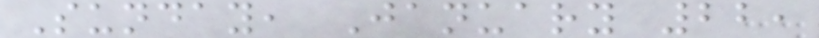Sunday, January 22,
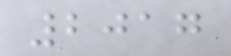2017
